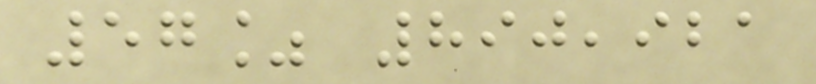57% 890,921
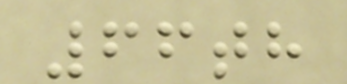66th
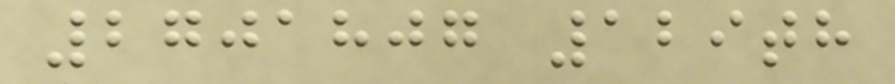2701807 129th
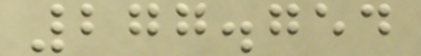277.754
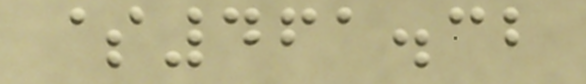$461.32
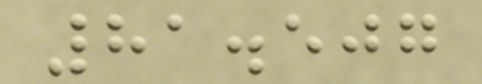81.507
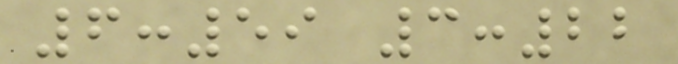6:59 3:22
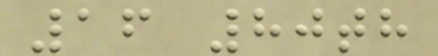16 80th
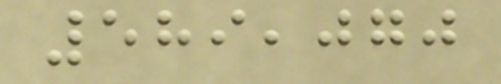589,070
